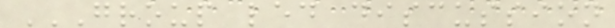GROUP LED DISCUSSION
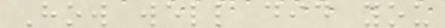How well did you
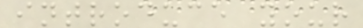introduce your
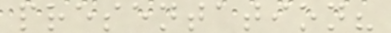presentation?
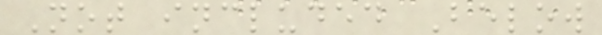Not included Below
